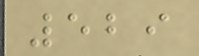529
